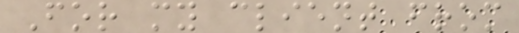For my client from
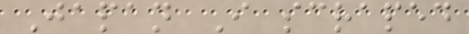Japan I scraped
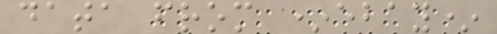data from *ebay*
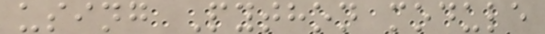using Python module
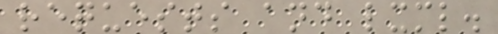requests and lxml.
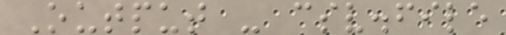Output - csv.file
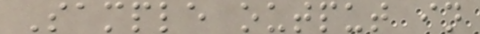Sample output in
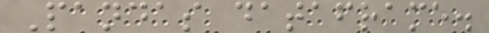Pandas dataframe.
